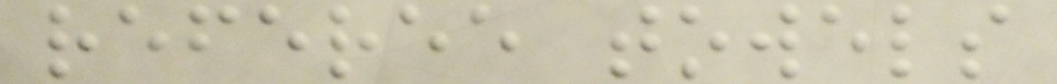referee towels
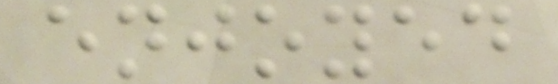enjoyed
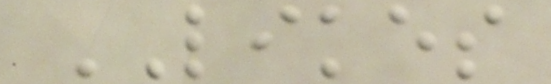LIKES
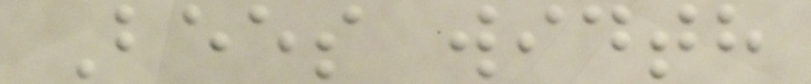Bees width
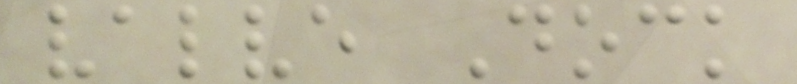valve Dock
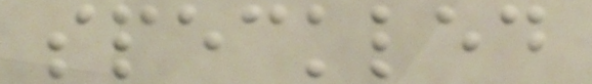speckled
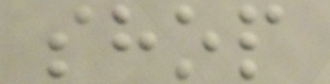shop
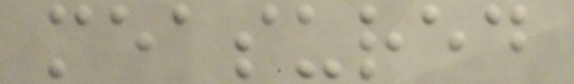measured
